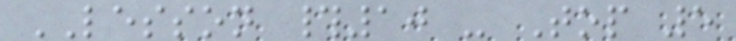LESSON #10 - Top 5
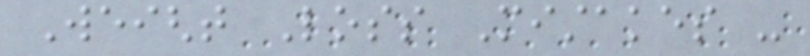Weight Loss Mistakes -
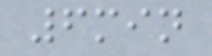6min
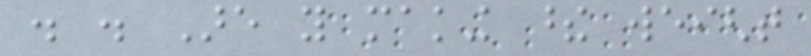. . Are you making these weight
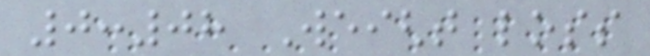0:08 Weight loss
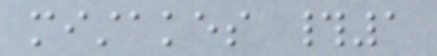mistakes #1
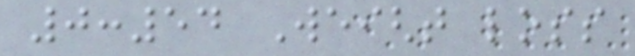0:54 Weight loss
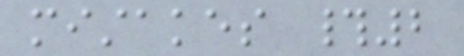mistakes #2
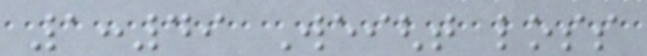1:49 Weight loss
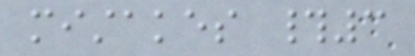mistakes #3
